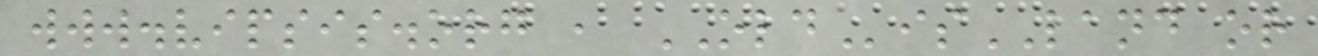www.vipsis.org , OLDisLAND or
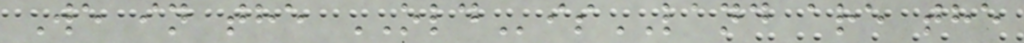We in the OLDisLAND are the
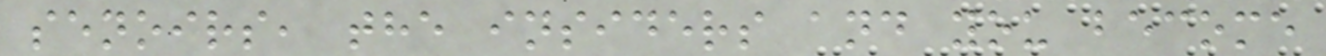senoirs, the insiders and you become
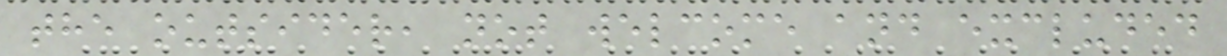the outsider, not welcome and excluded
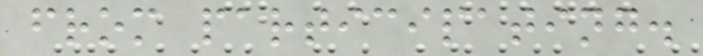from participating.
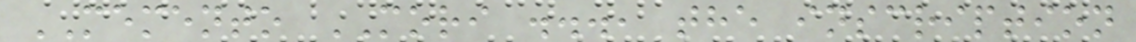MEMENTO MORI ..., the inscription
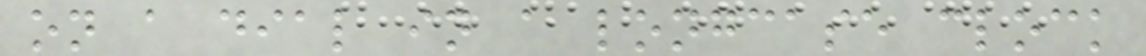on a dial in a longcase clock
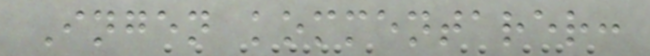Ingen kommentarer:
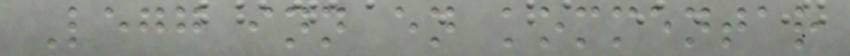Legg inn en kommentar
